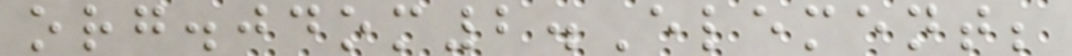org.jdom2.Element;
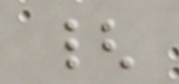{
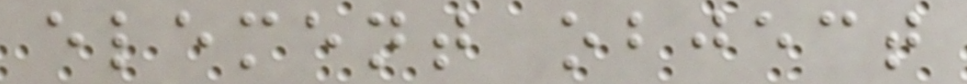element object
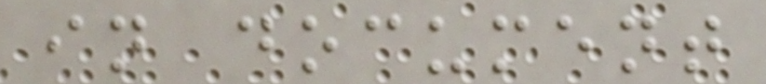in document
